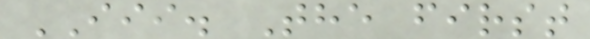III. The first
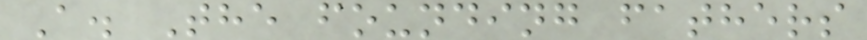A. The founding fathers
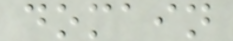domain
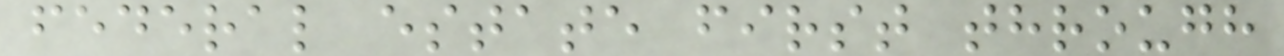federal estate first through
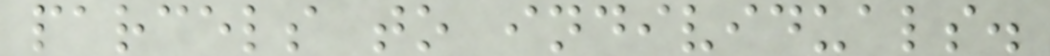parcels to individuals.
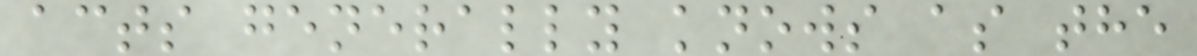acts generally knows as the
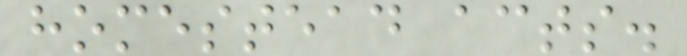homestead acts.
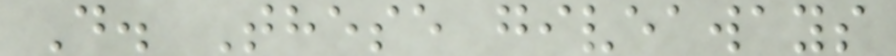D. These giveaways
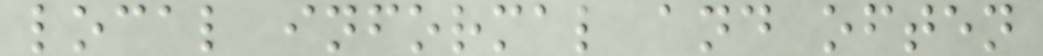local informal and often
